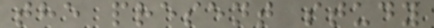the present study
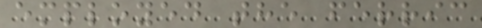employed the ferric
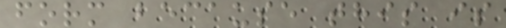form because this is
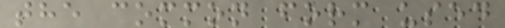the common form used
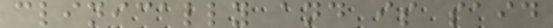clinically and is said
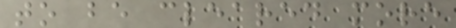to be cleared more
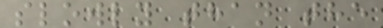slowly than the
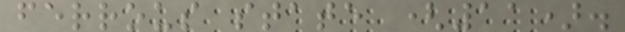ferrous state (11).
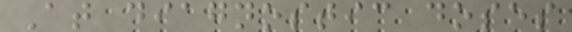At diagnostic doses
